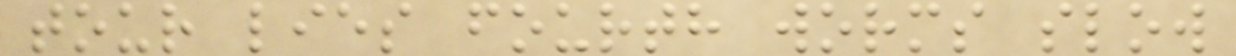tour lies fourth worms slow
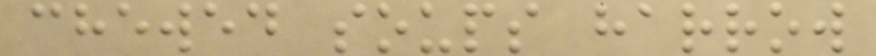chewed soups harrow
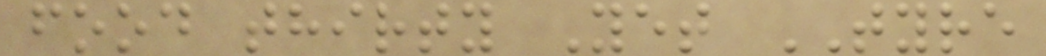food thirty Yet TYRE
